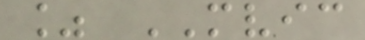% MVIC
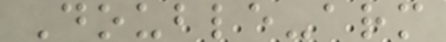Double-arm
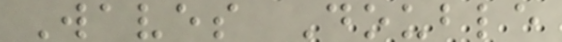Waves Double
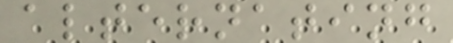alternating
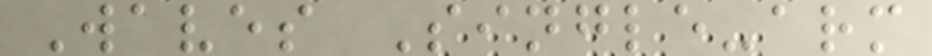Waves Single-arm
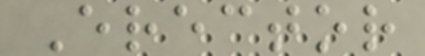Erector
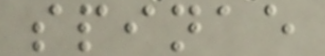spinae
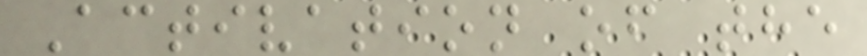Activation of the
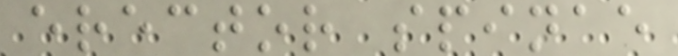erector spinae
